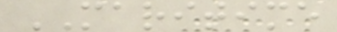MARITIME
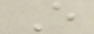E
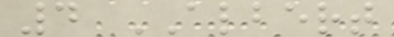4 ALBERT
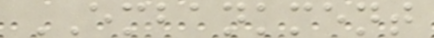EMBANKMENT
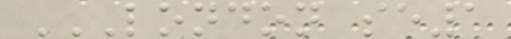LONDON SE1
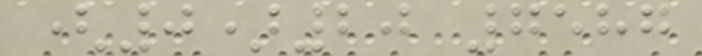(0)20 7587
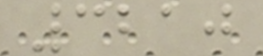3210
